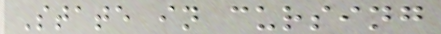State in cursing
